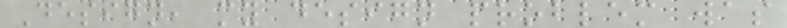Design, my design problem was
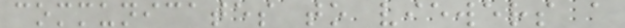communicates to viewers a
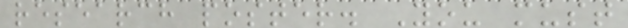research poster. You must
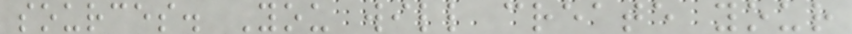sources. You will create your
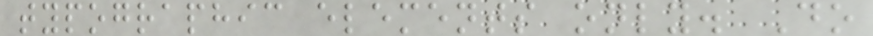typographic elements only. Do
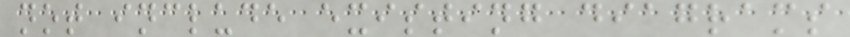not include existing diagrams
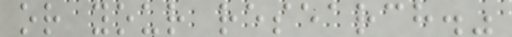or your research."
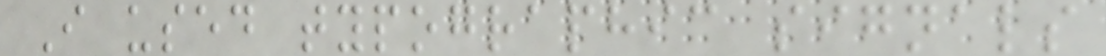I used typographic signals
